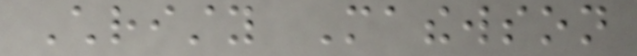Christy Mathewson
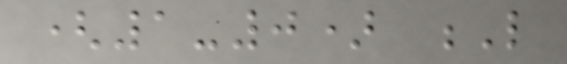(1-0) L
